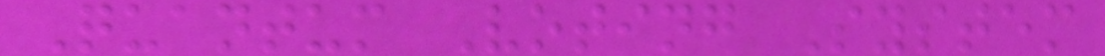Quantum Voting System
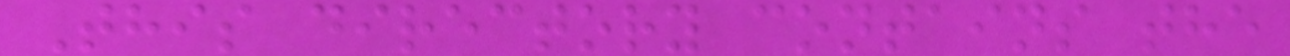This directory contains the
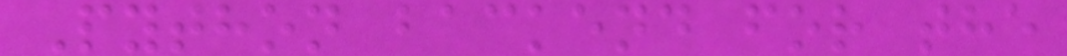Python backend for the
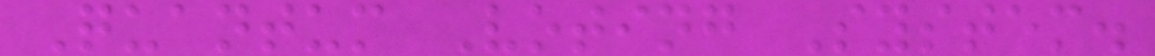Quantum Voting System.
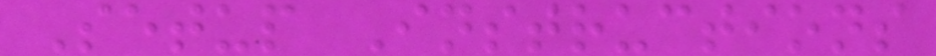Setup Instructions
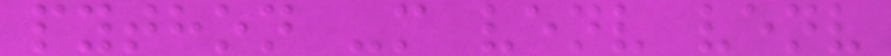python -m venv venv
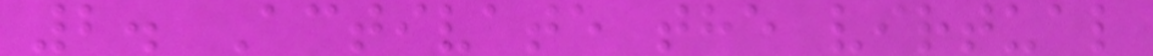2. Activate the virtual
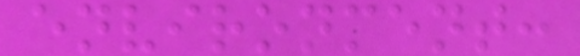environment:
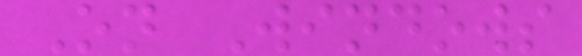On Windows
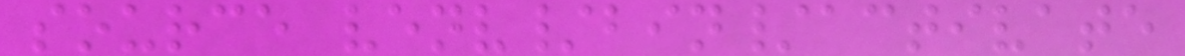source venv/bin/activate
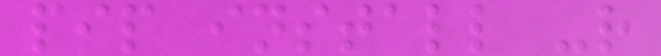pip install -r
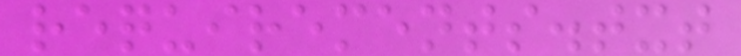requirements.txt
